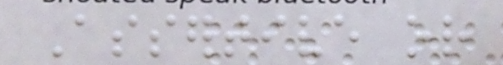Assertive or
